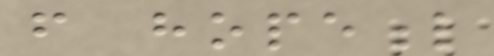from hopeful
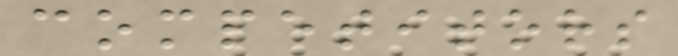competitors
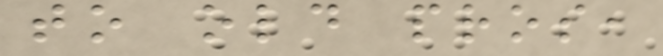to old pros,
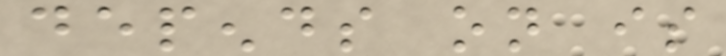depends on is
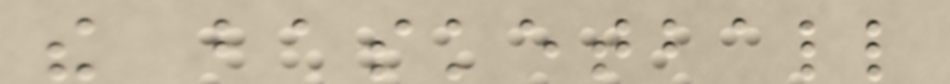the basketball
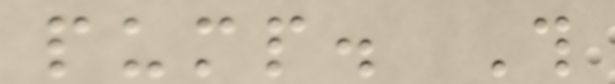pump. This
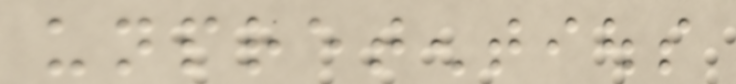unpretentious
